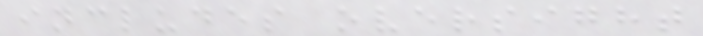includes oversight
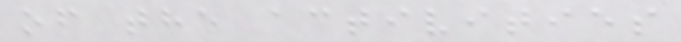of the activities
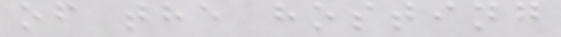of the hosting
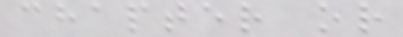chapter or
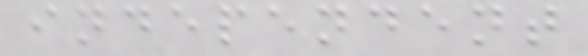independent
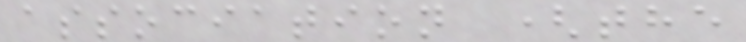association (the
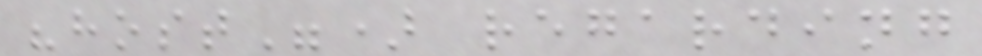"host") regarding
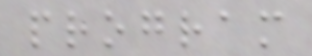program
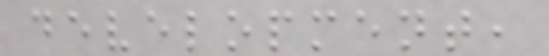development,
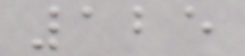125
